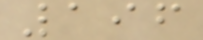196
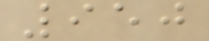950
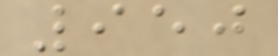950
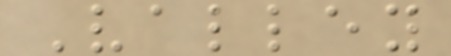Valley
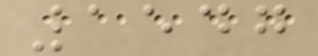1547
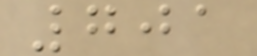701
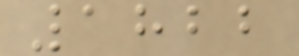1822
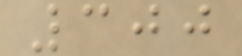300
